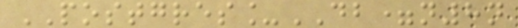POSTGRES_DB=n8n
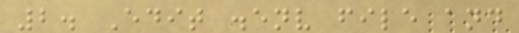2. Edit .env file and
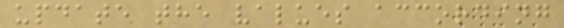update the values according
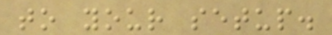to your setup.
